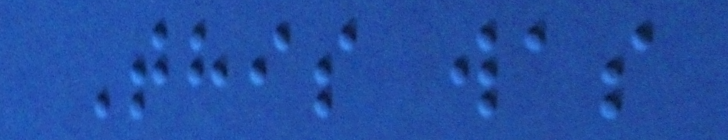This was
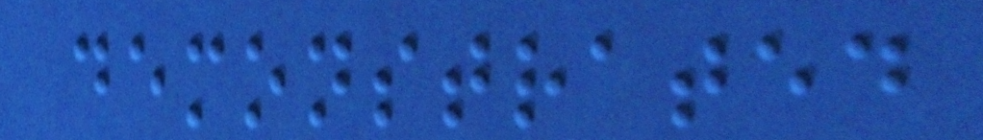demonstrated
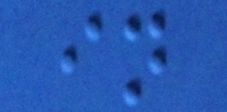in
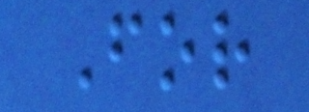For
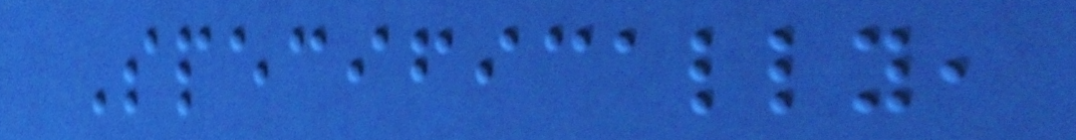Specifically,
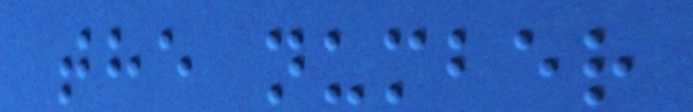the number
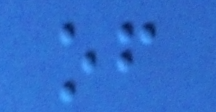of
